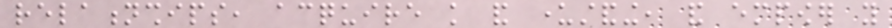relationships, acquire knowledge and understanding, and empower you
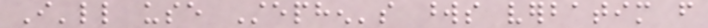I'll use Stephen's words verbatim from
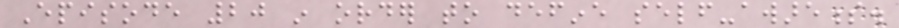Episode 20 in order to define self-awareness.
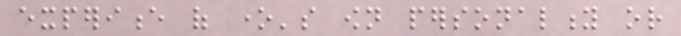experience of one's own personality or
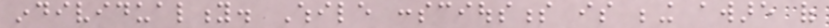individuality. While consciousness is being aware of
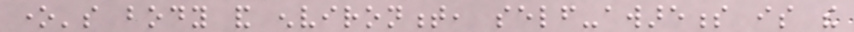one's body and environment, self-awareness is the
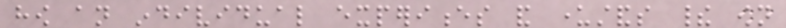how an individual experiences and understands their own
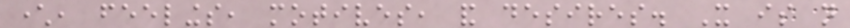character, feelings, motives, and desires. It is not
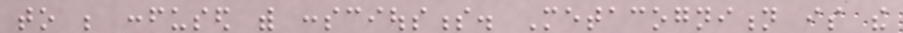to be confused with consciousness. Metacognition is the
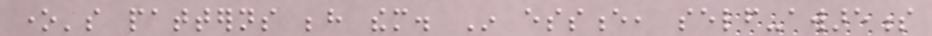one's patterns behind them. In essence, self-awareness
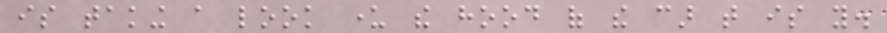is taking a look under the hood of the car that is you.
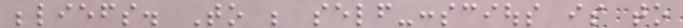beliefs. To be self-conscious is to
